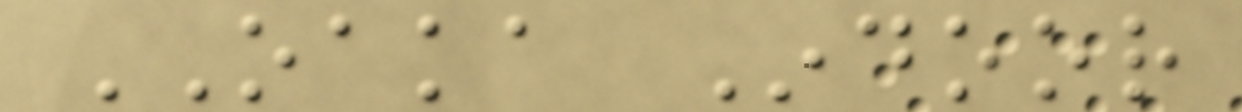OAKA Indoor
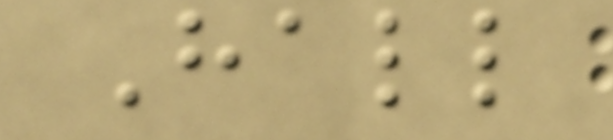Hall
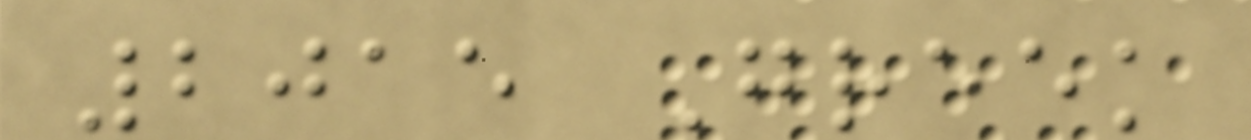2015 Greek
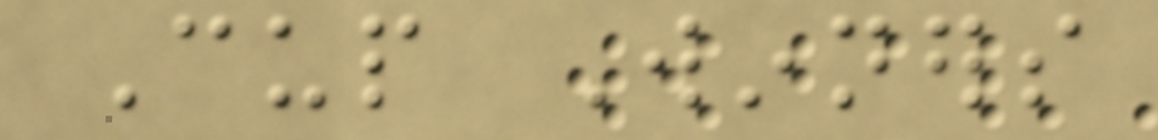Cup Winners
